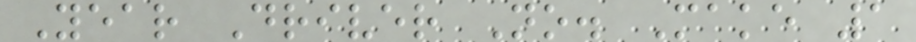Year Driver No. Make 1
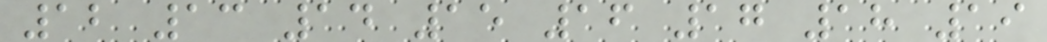12 13 14 15 16 17 18 19
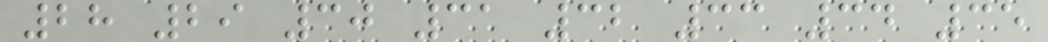28 29 30 31 32 33 34 35
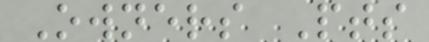Owners Pts
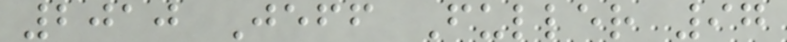2010 Jeff Fuller 97
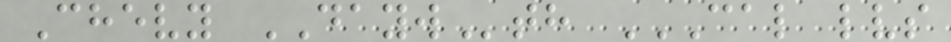Chevy DAYWth CAL LVS
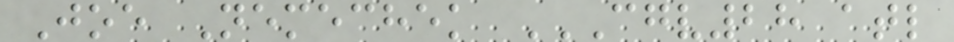Joe Nemechek CGV28 ATL
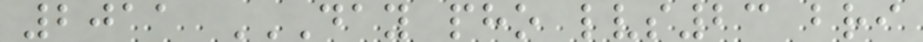2011 DAY PHO LVS23 BRI
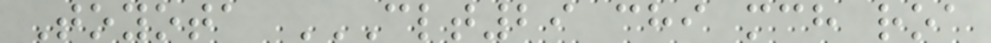Toyota CLT29 CHI MCH ROA
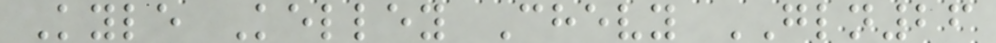Kyle Kelley Chevy GLN26
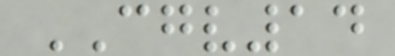CGV14
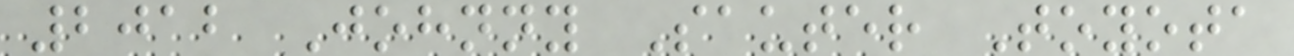2012 Johnny Sauter Toyota
